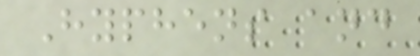Hyphens and
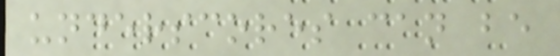underscores can be
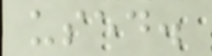used.
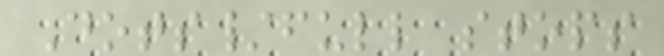Dots/full stops
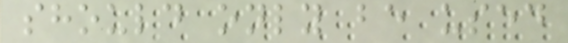should only be used
